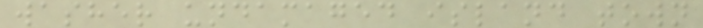washer undamaged island town
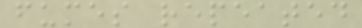fumes repeated
